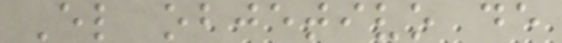El objetivo de
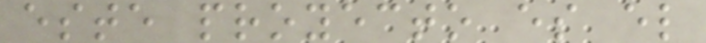este proyecto es el
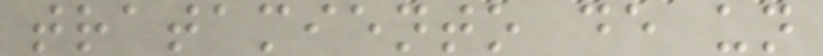tratamiento de un
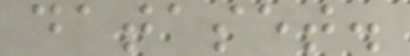dataset.
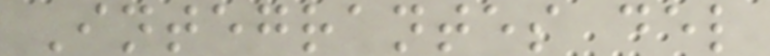Integrantes del
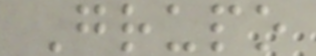Grupo
